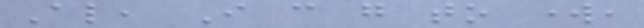Also, I can go to work,
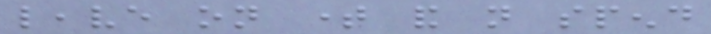leave on time and not spend
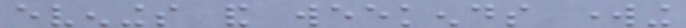evenings and weekends working
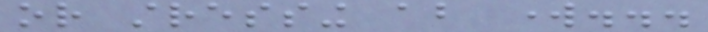or stressing about work...
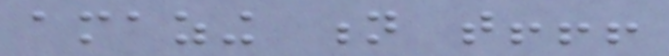amazing n that!!!
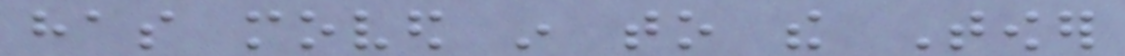has moved in to the Tower
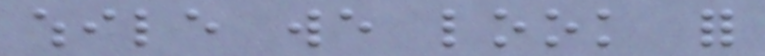while we look for
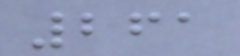261
